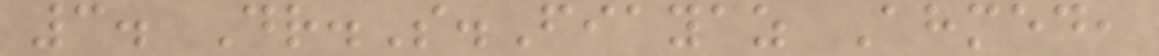3. Dr.S.Fiayaz Ahmed,
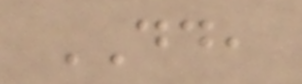DD,
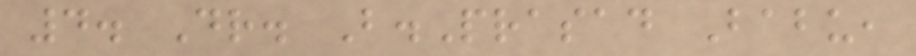4. Dr. B.Prasad Babu,
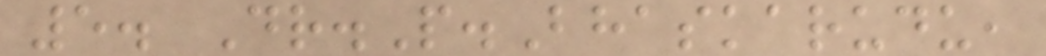5. Dr.P.Bhaskarudu,
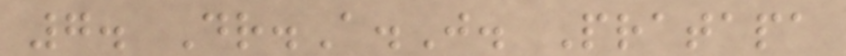7. Dr.A.J. Pratapa
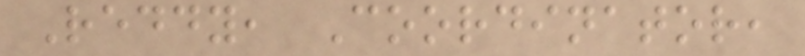Reddy, Coordinator,
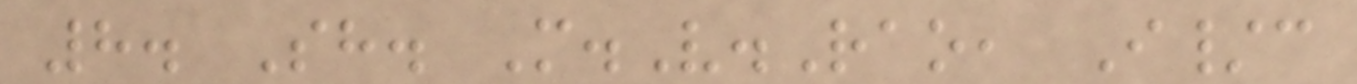8. Sh. M.V.Rao, I/c
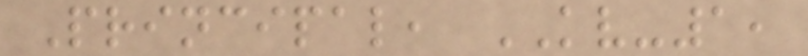Principal, KV-1,
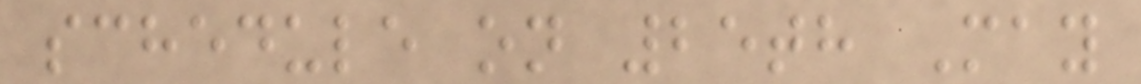schedule on 25th May
